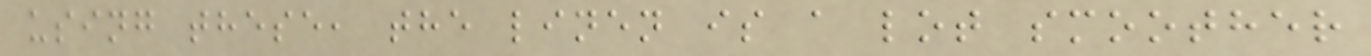using these, the linen is a lot smoother
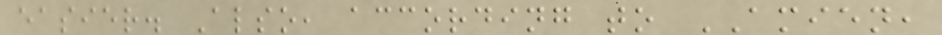easier. Also, according to AMIEN,
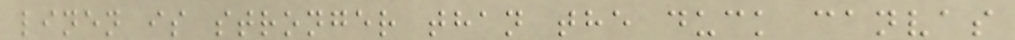linen is stronger than the duck canvas
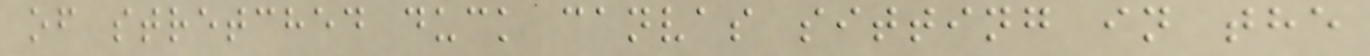of stretched duck canvas sitting in the
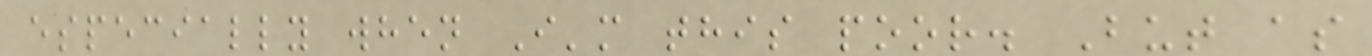especially when I'm this poor. But as
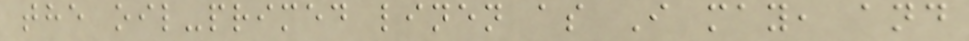the oil-primed linen as I may, and
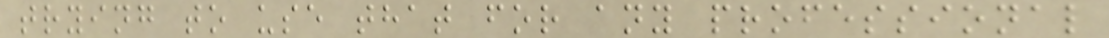trying to use that for any professional
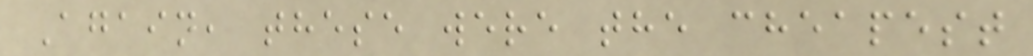Again, these were the cheapest
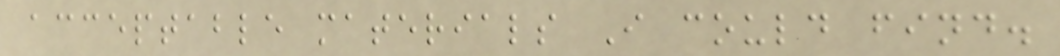acceptable materials I could find.
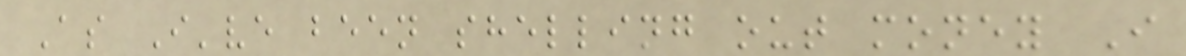As I've been shelling out money I
